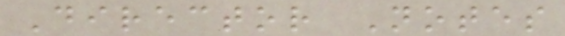Director Notes
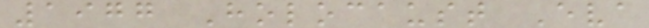1977 Holocaust Eva
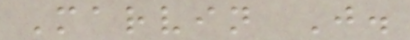Marvin J.
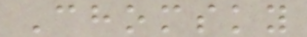Chomsky
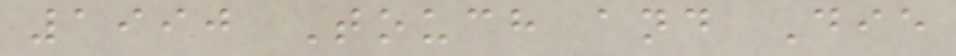1990 Touch and Die
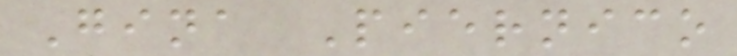Gina Piernico
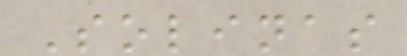Solinas
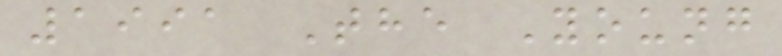1991 The Young
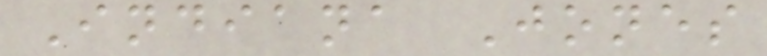Indiana Jones
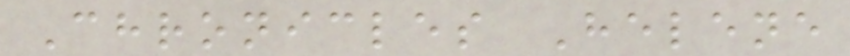Chronicles Helene
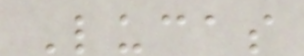Lucas
